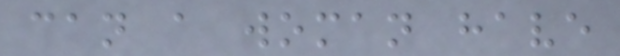can a woman have
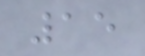15
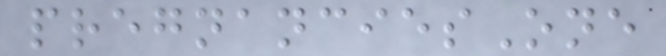pregnanciesOne
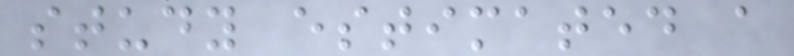study estimated a
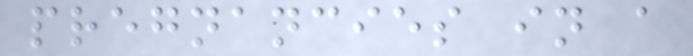pregnancies in a
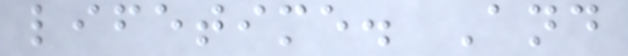lifetime. And
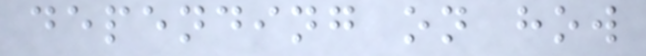depending on how
